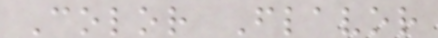Color Flavor
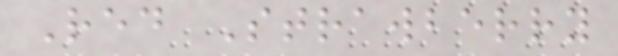Red Strawberry
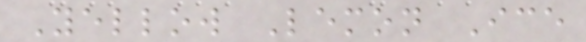Yellow Lemon Ice
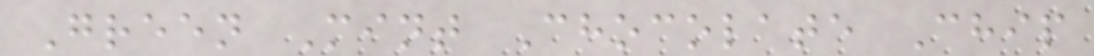Green Mint Chocolate Chip
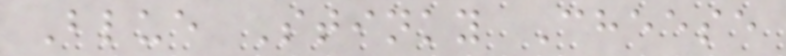Blue Stinky Cheese
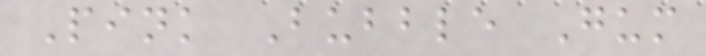Pink Bubble Gum
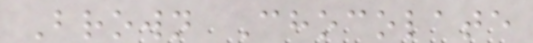Brown Chocolate
